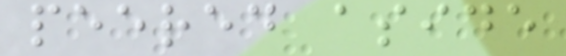peered aside
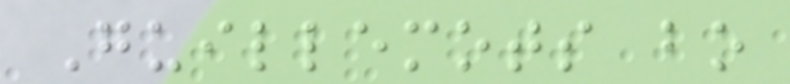Guillemots bo
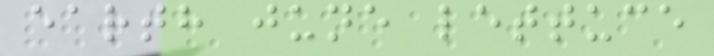earth june lettuce
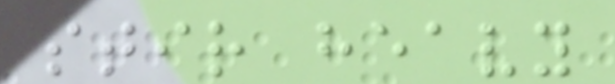stir heavy
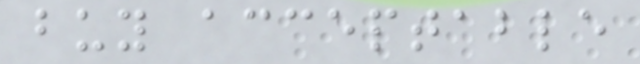buy acceptable
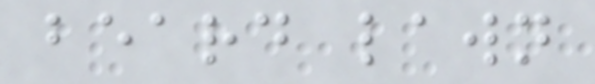beard lawn
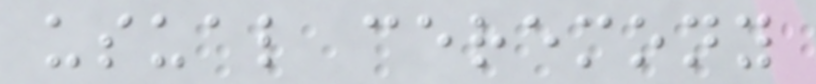usual ceremony
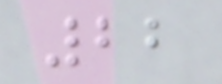22
